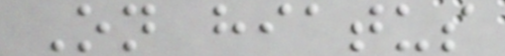On hiatus
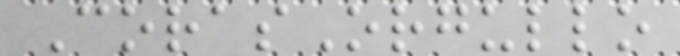CorasOrgullo
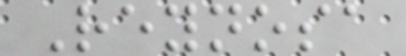Reynosa
